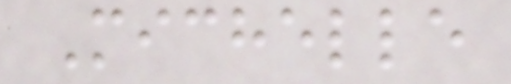Michelle
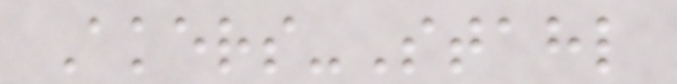Akers-Stahl
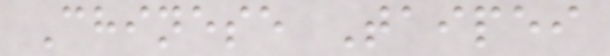Chinese Taipei
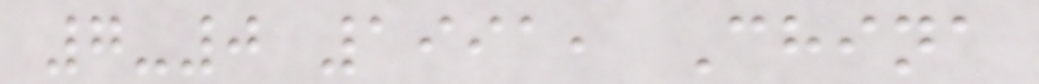7-0 1991, China
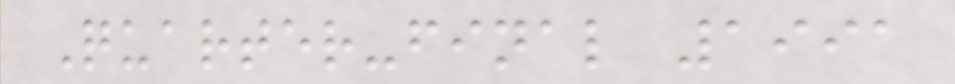Quarter-final 1991
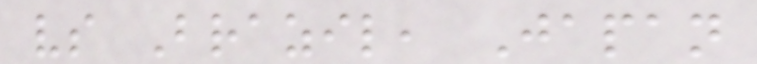vs Brazil, Japan
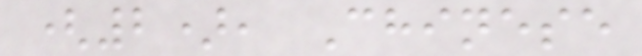(2), Chinese
